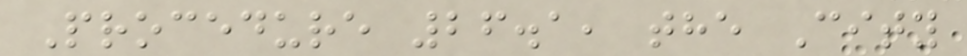Procedure 26.1, the City
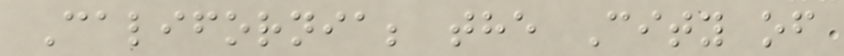California; the City of
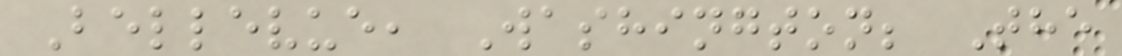Bellevue, Washington; The
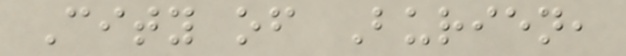City of Burien,
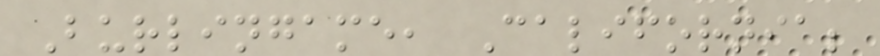Burlingame, California;
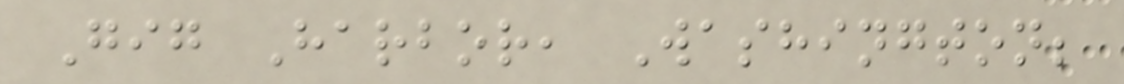Gig Harbor, Washington;
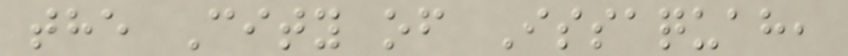the City of Issaquah,
